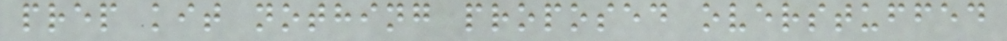prep kit nothing proposed overstuffed
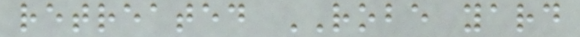retreated ROBE yard
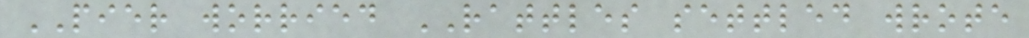PIER worried RATTLES settled wrote
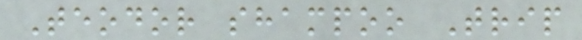Teodor shampoo Trip
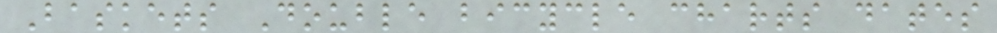Baskets Double bicycle charts dates
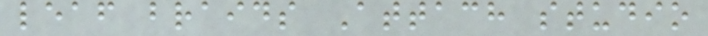leaf braids Attach studio
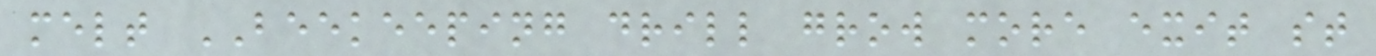melt BEEKEEPING drill grow more exit st
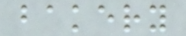bakery
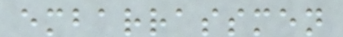embarrassmen
